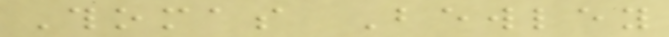Thomas Bewley
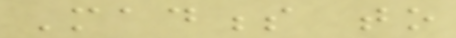Madness to
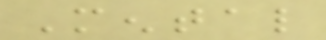Mental
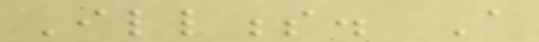Illness. A
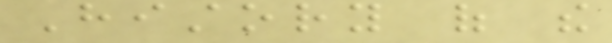History of the
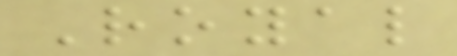Royal
